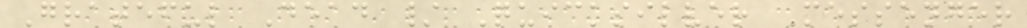Grateful Dead / Quicksilver Messenger
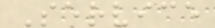Service
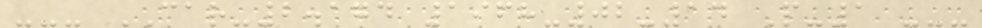--- CAR-2.174 1968-02-14 P-1 ---
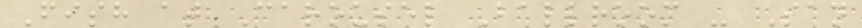Fish at Carousel Ballroom - San
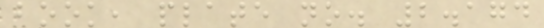book, plate no. 2.174
